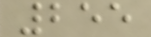255
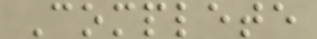Complete
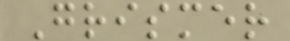Grismer
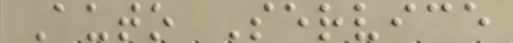Auto Service
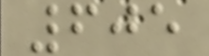605
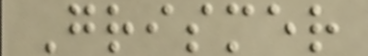Grismer
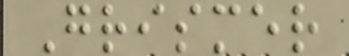Grismer
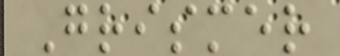Grismer
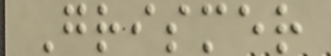Grismer
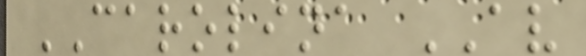CAROLINA AV
